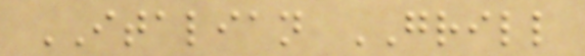ITALIAN GRILL
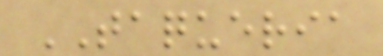TAQUERIA
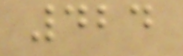424
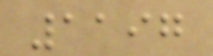1197
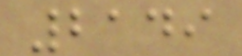2149
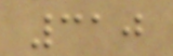310
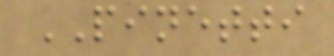PINETTI
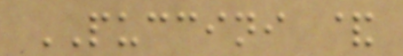PUCCINI &
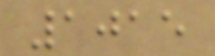1015
